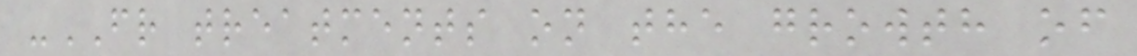-FR treatments on the growth of
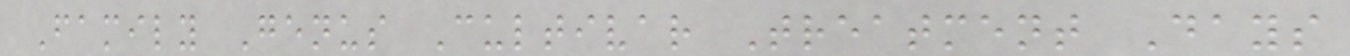Family Genus Cultivar Treatment Days
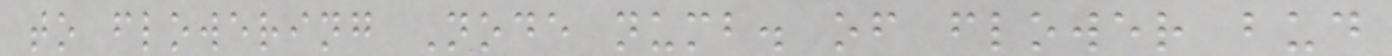to flowering Node numb. of flower bud
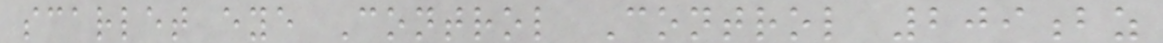scarlet eye Control Control 209bz
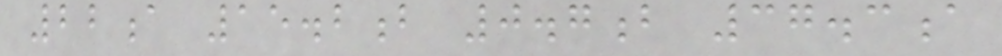22a 15.2b 0.7b 37.3a
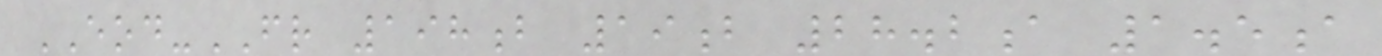EOD-FR 198b 19b 28.2a 1.5a
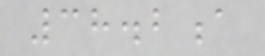38.2a
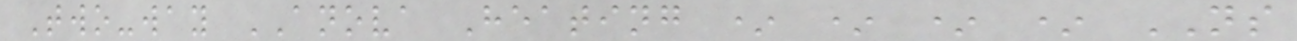Two-way ANOVA Heating * * * * NS
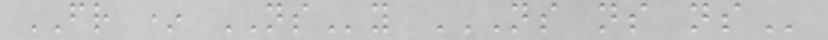FR * NSy NS NS NS
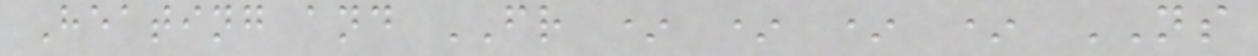Heating and FR * * * * NS
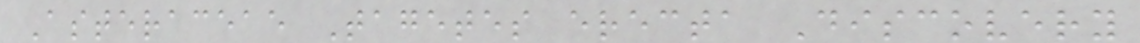Asteraceae Tagetes erecta Discovery
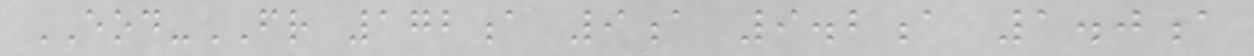EOD-FR 172a 9a 9.2a 1.0a
